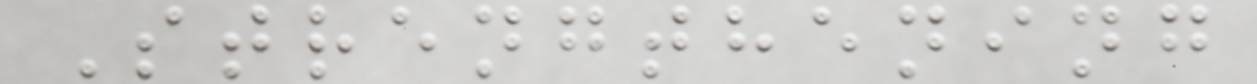Strengthening
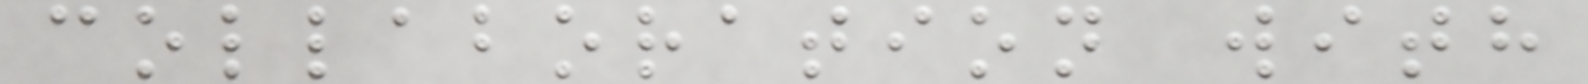collaboration with
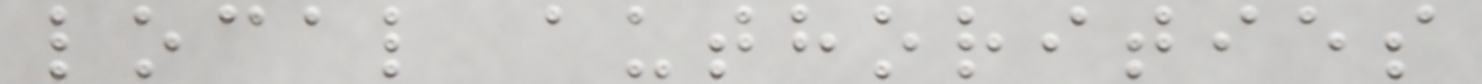local authorities
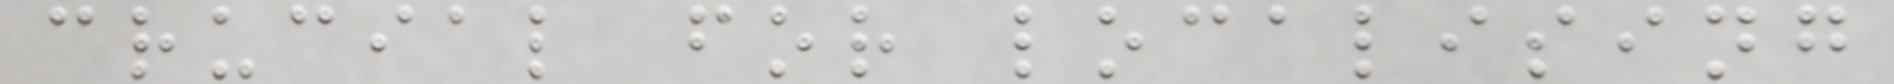crucial for localising
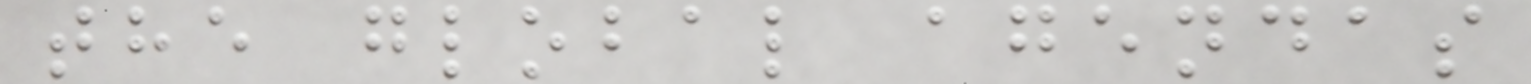the global agendas
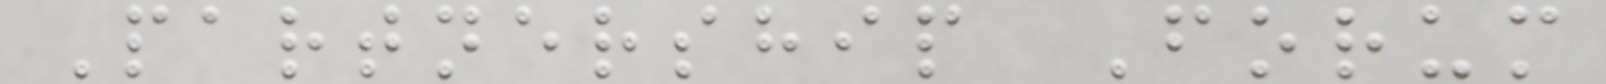Partnership Forum
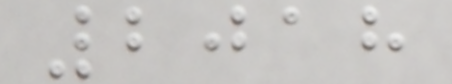2018
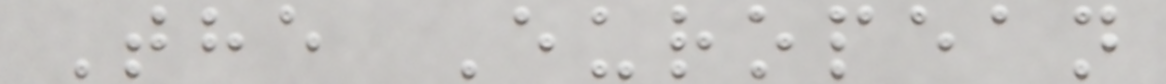The European
